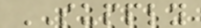SUPPLY
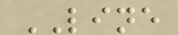LINE
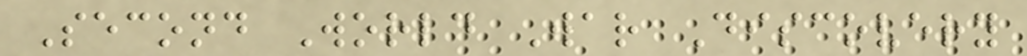Second World War Discovery
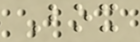Box
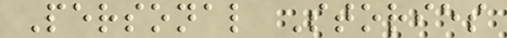Personal Stories
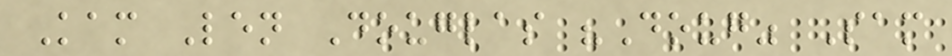Kam Len Douglas "Doug" Sam
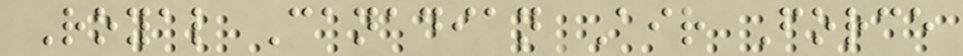Royal Canadian Air Force
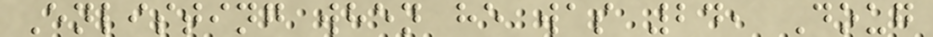Enlisting when he was 24, Doug
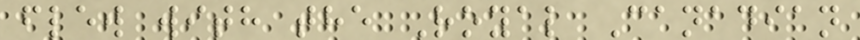flew with the Royal Canadian
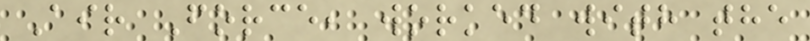Air Force, worked with the
